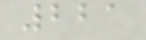221
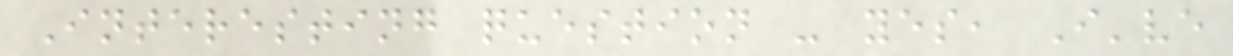Interesting question - yes, I've
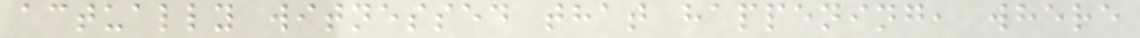actually witnessed that happening, where
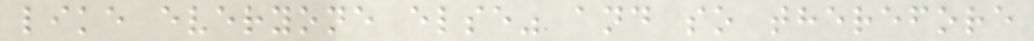like everyone else" and so therefore
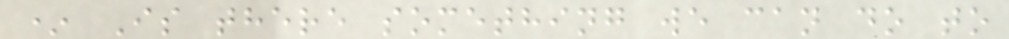* Is there something we can do to
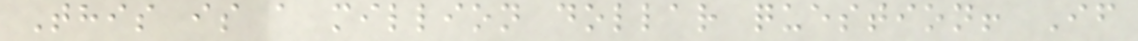This is a million dollar question! If
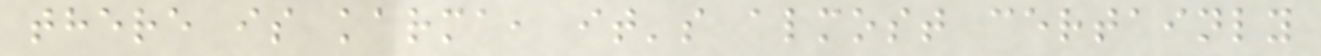there is karma, it's almost certainly
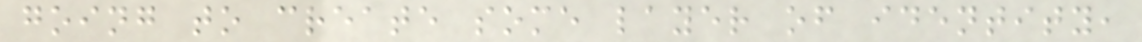going to create some layer of identity,
